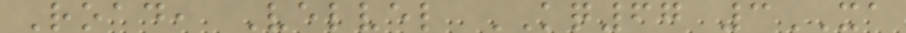Road, Velvel KQ67 3XA
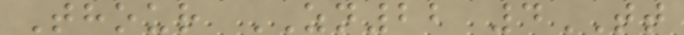Thour ZN22 4TT
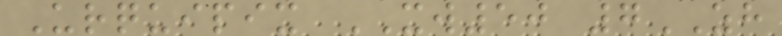Urquipix XW50 7ZH
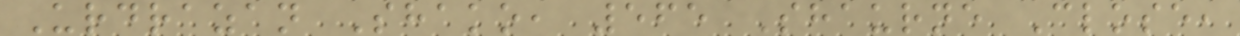Urdrazan Shako, 565 Shaurne Close,
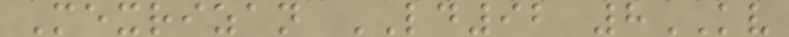Mexrizan LD92 8KV
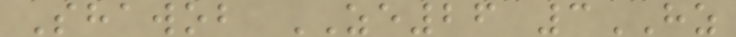Shawob ZE26 3HZ
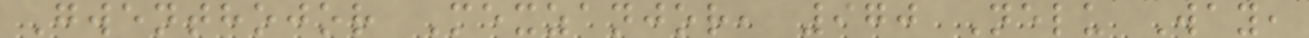Gwenthojor Mexzanjor, 970 Nelu Way,
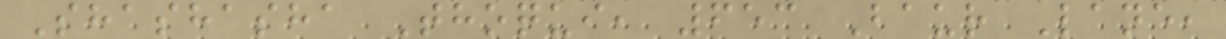Shashasha Thoqui, 653 Baur Lane,
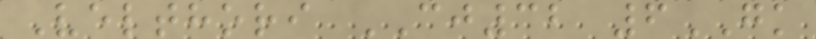Velthori CJ32 6GK
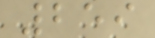259
